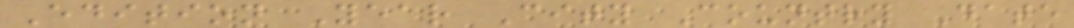Edition Year City Country Date
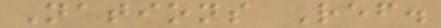Nations Ref.
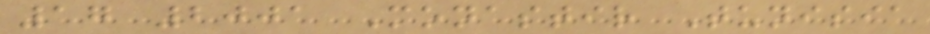17 2001 Monastir Tunisia
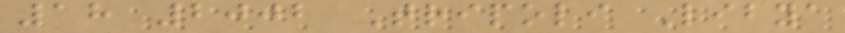18 2002 Tripoli Libya
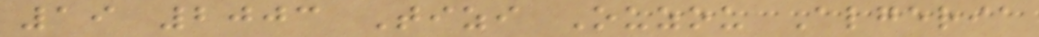19 2003 Tizi Ouzou Algeria
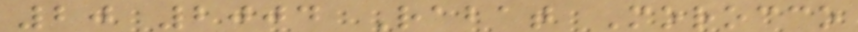20 2004 Rabat Morocco
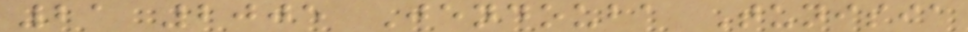21 2005 Jendouba Tunisia
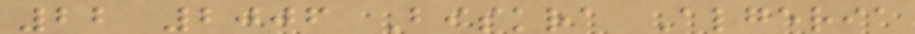22 2006 Biskra Algeria
